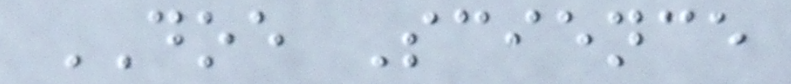DOE Science
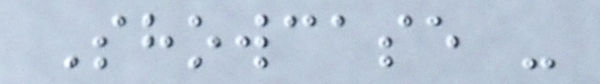Showcase -
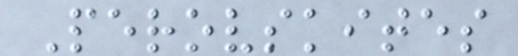Perovskites
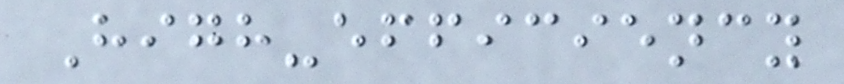High-efficiency
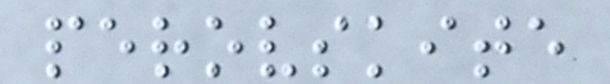perovskite
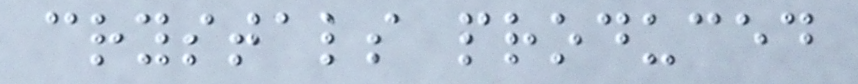crystals produced
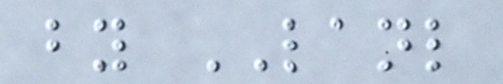by LANL
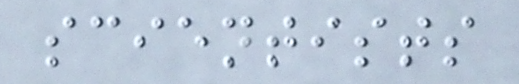scientists
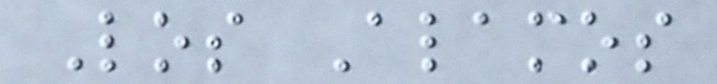Los Alamos
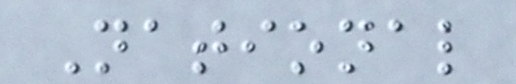National
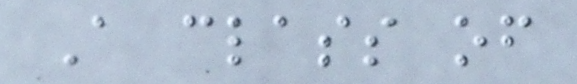A class of
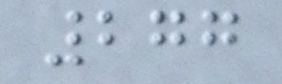277
